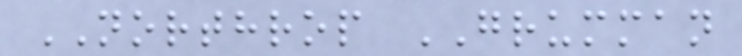NORTHROP GRUMMAN
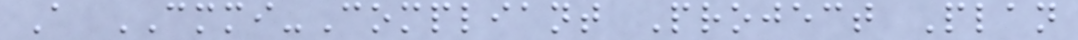A CMMI-Compliant Project Plan
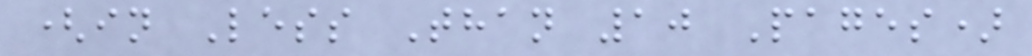(in Less Than 10 Pages)
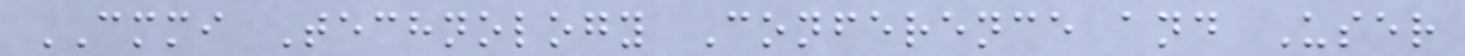CMMI Technology Conference and User
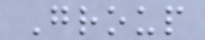Group
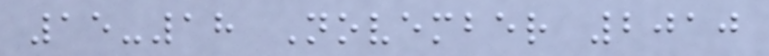15-18 November 2010
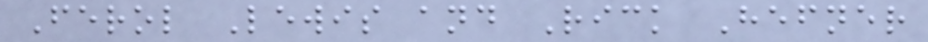Ferol Lewis and Rick Hefner
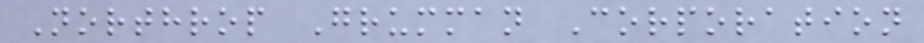Northrop Grumman Corporation
